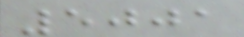5001
